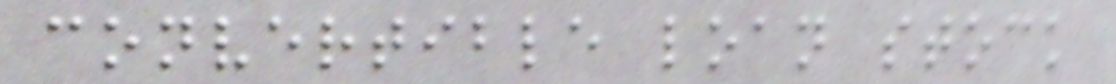convertible loan stock
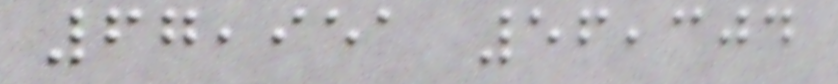67,951 56,304
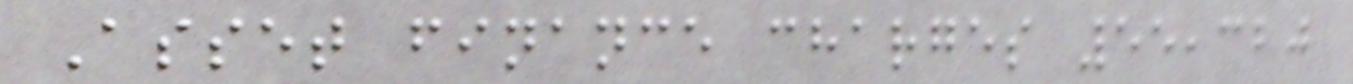Asset finance charges 55,320
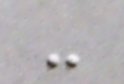-
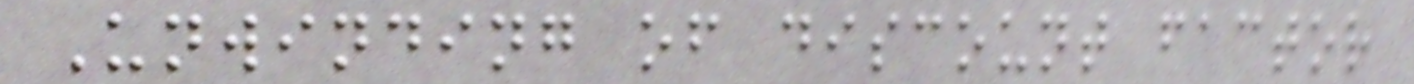Unwinding of discount factor
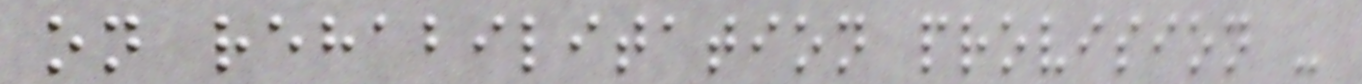on rehabilitation provision -
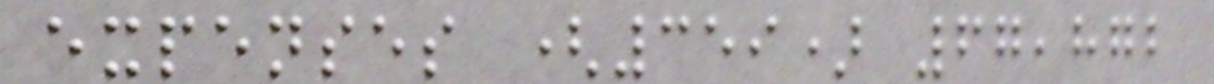expenses (359) 67,872
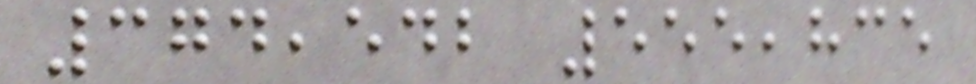374,542 555,835
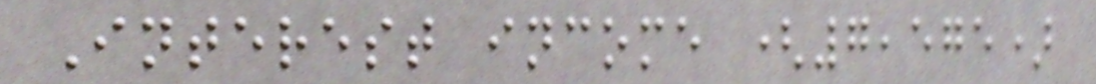Interest income (7,575)
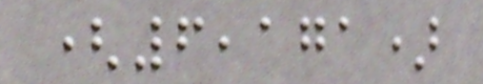(6,171)
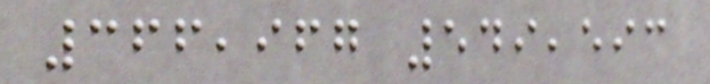366,967 549,593
